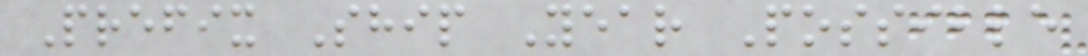Prefix Ship Year Possible
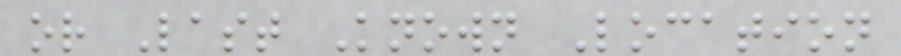or Last Known Location
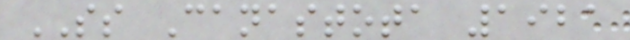SS Canastota 1921
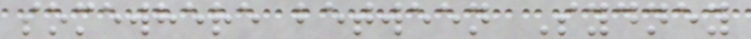somewhere between Sydney
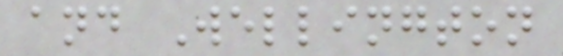and Wellington
